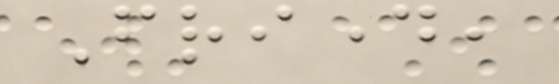Friday,
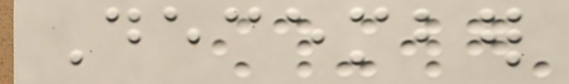December
